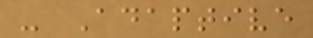- Adaptive
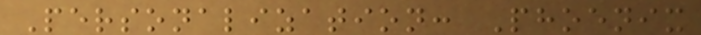Personalization: Phoenix
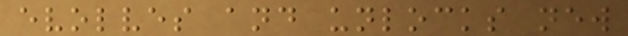evolves and unlocks new
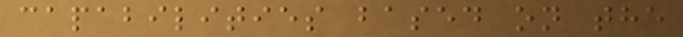capabilities based on the
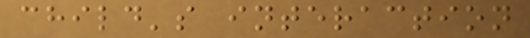child's interaction
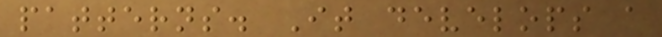patterns. It develops a
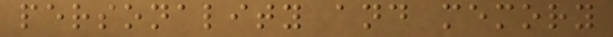personality and memory
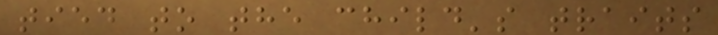tied to the child's traits
